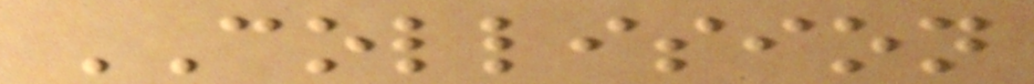COLLISION
